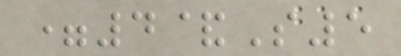=4&S5
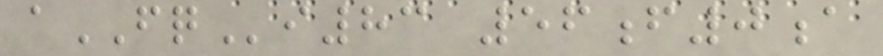aFQi83 56f0a
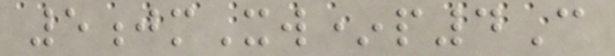5jmXw*p4C
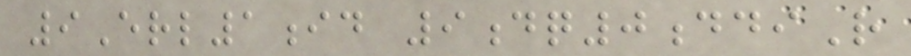9Erl1id 9dq0ddiR
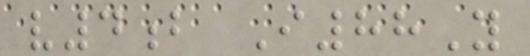v4b I88Y
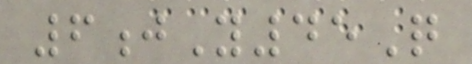6jY45Q
